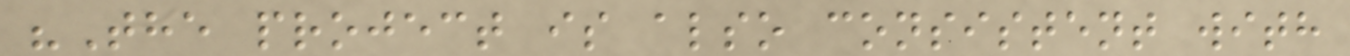"The project is also consistent with
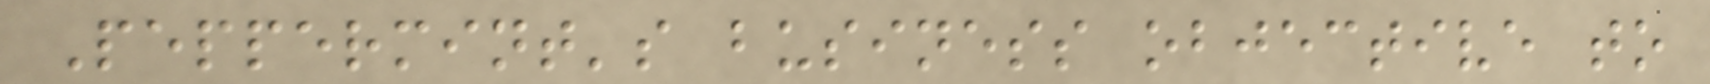Peppermint's business objective to
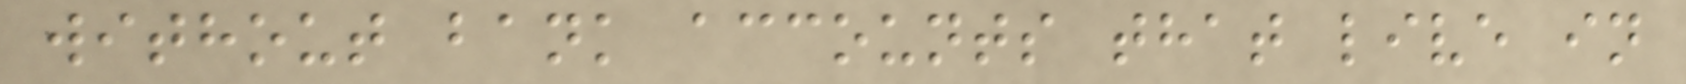without bank accounts that live in
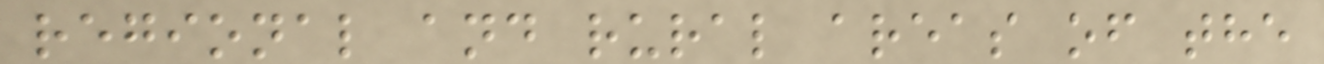regional and rural areas of the
